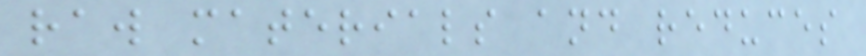raw materials and reduces
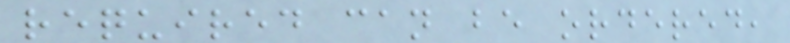required can be ordered,
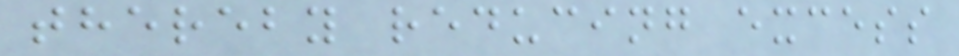thereby reducing excess
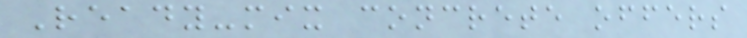Ready-mix concrete offers
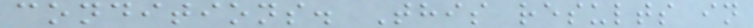conditions. This results in
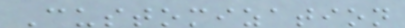Customization
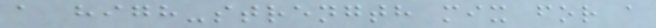a high-strength mix for a
